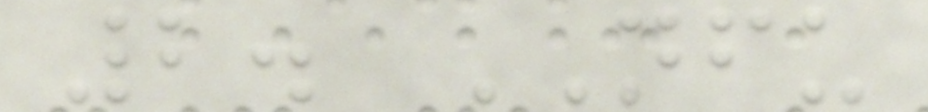2. NFU
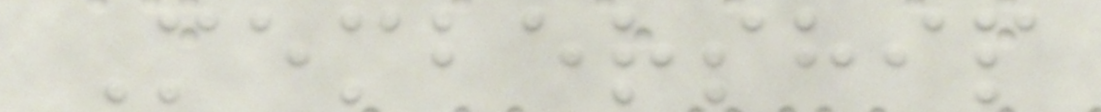Membership
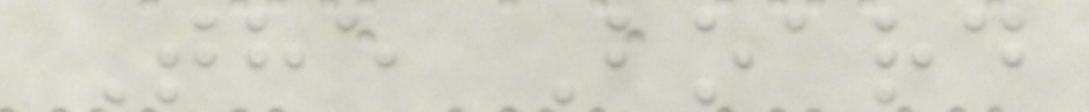The Board
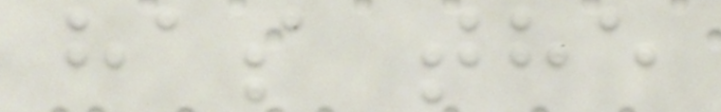has the
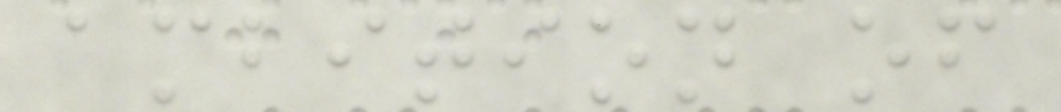ambition of
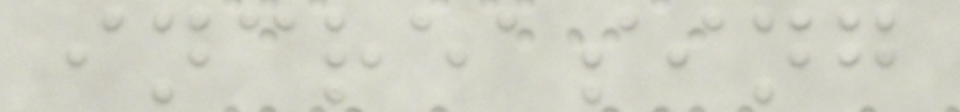increasing
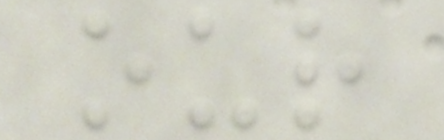our
